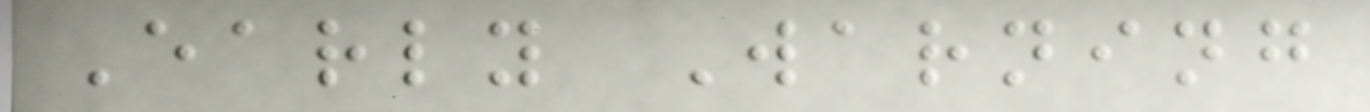Early Warning
